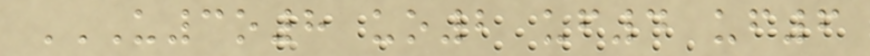U3O8 UO2 UF4 UF6
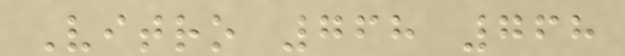Vitro 768 768
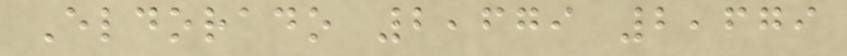Eldorado 2,679 2,679
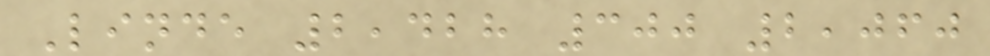Linde 2,428 300 2,060
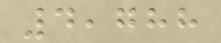4,788
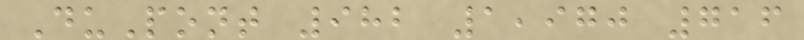DuPont 982 1,970 716
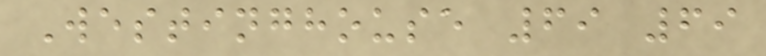Westinghouse 69 69
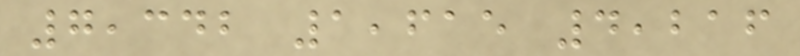7,342 1,615 4,216
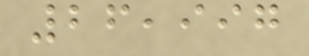26,997
